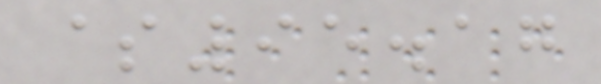$95.17
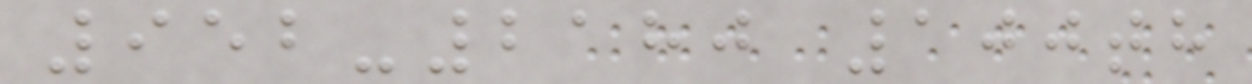952-2180 100th
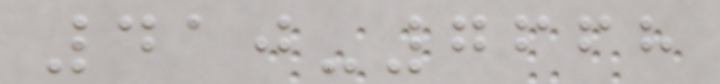410-7668
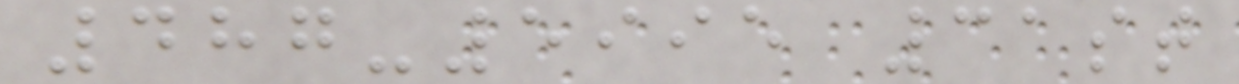487-5995 31st
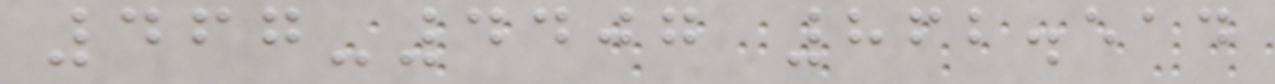467-4407 862.514
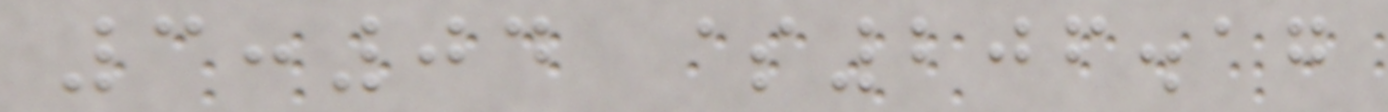3:04 $206.17
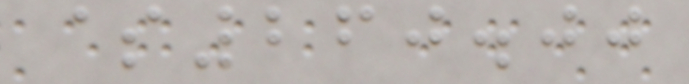$260.00
